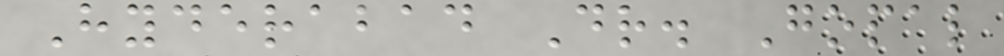Hyderabad Dr. Gopal
